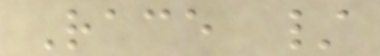Race /
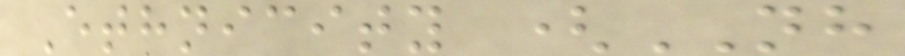Ethnicity (NH
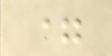=
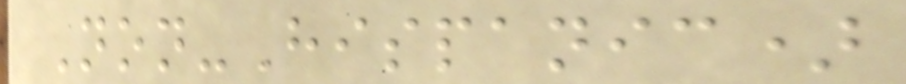Non-Hispanic)
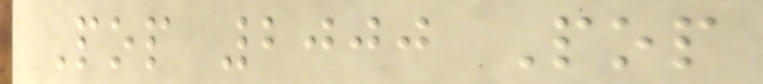Pop 2000 Pop
